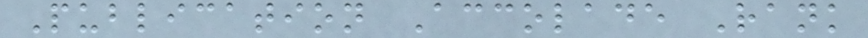Publication Accolade Rank
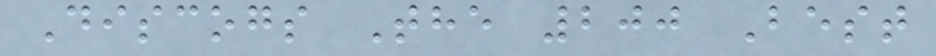Discogs The 200 Best
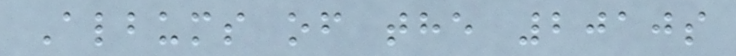Albums of the 2010s
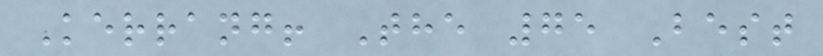Kerrang! The 75 Best
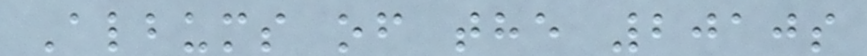Albums of the 2010s
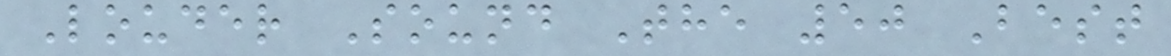Louder Sound The 50 Best
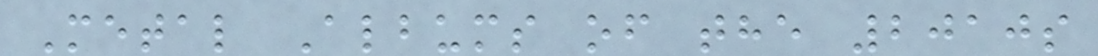Metal Albums of the 2010s
